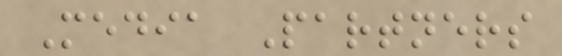Media Partners
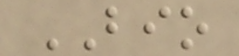BIO
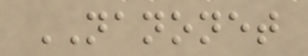NANONET
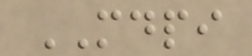MDPI
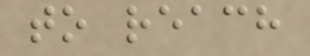to reach
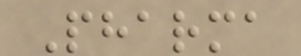Pharma
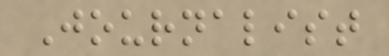Journalist
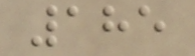185
